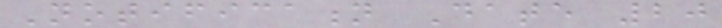Notification Date 20
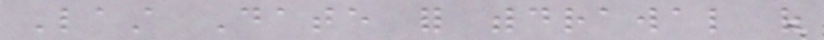Last Date for withdrawal of
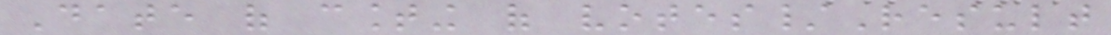Date of counting of votes/Result
